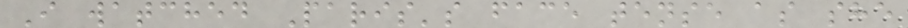I watched Paris's face tense as she
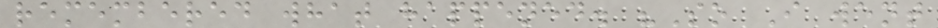remembered what happened. "So I went
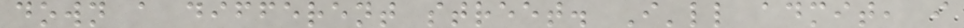down a different street. I'll admit, i
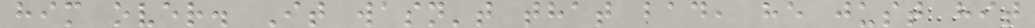him over. It wasn't that bad, he just hit
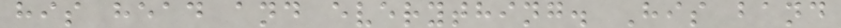his head and everything. His band
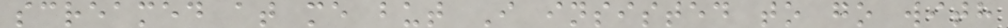screamed at me but I insisted to go with
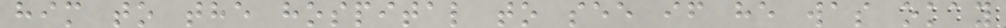him to the hospital to see if he was okay
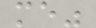me"
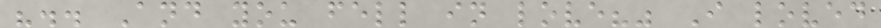".. And you fell in love?" I loved
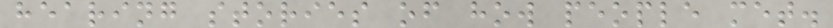hearing stories of how people met.
